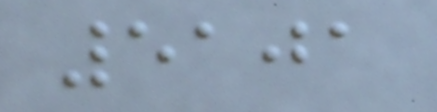5101
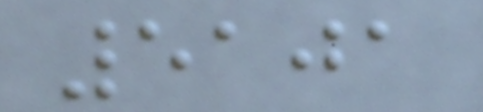5101
